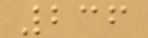236
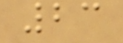23
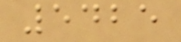5425
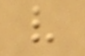v
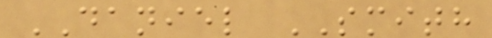DANIEL SMITH
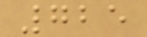725
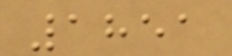1851
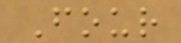Four
